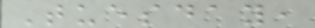Tuesday,
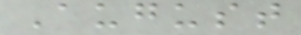August
